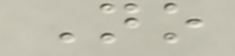No
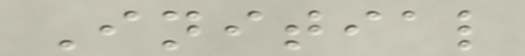Initial
